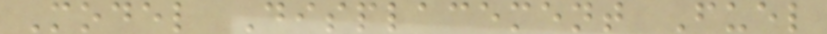Model Displacement Fuel
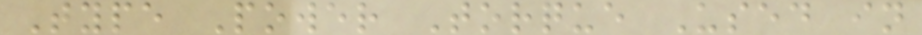Type Power Torque Used in
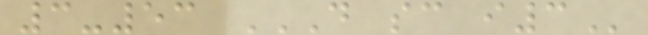3-53 D SC I3
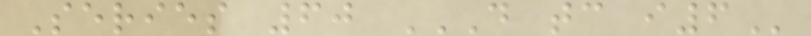Series 60 D TC I6
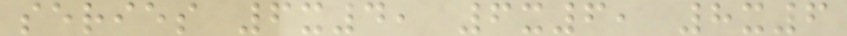series 6x4, 6x6, 8x6
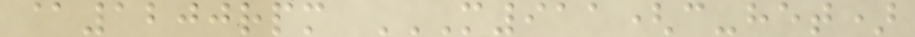@1200rpm M911(C-HET)
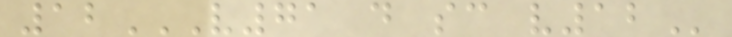12V71 D SC V12
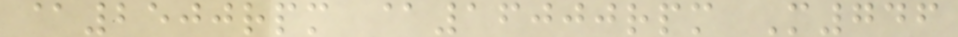@2500rpm @16000rpm M746
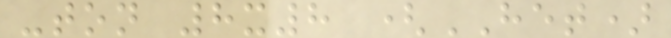-ton 8x8 (HET)
